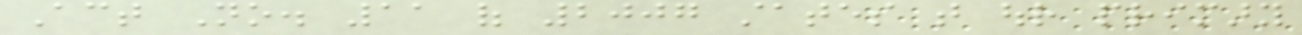Act No. 11 of 2007 states that our primary
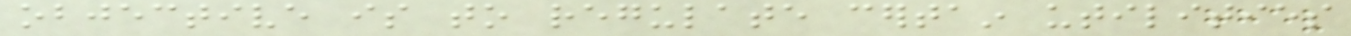objective is to regulate certain utilities
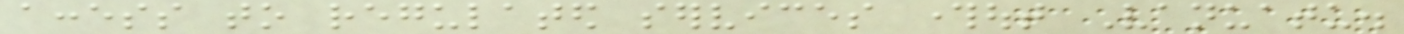access to regulated services throughout Vanuatu.
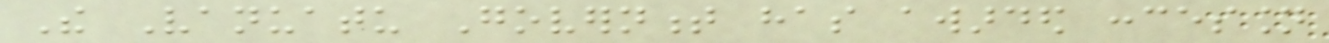The Vanuatu Government has awarded concession
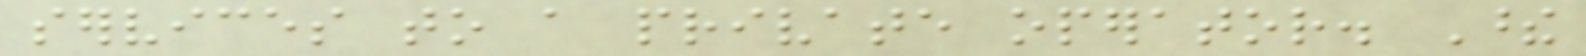services to a private operator. These
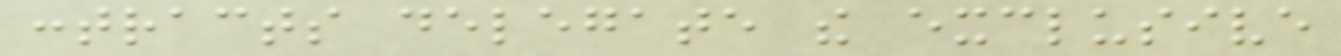contracts delegate the exclusive
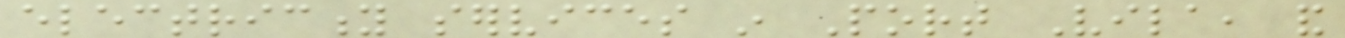electricity services in Port Vila, and
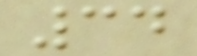34
